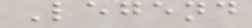Legend
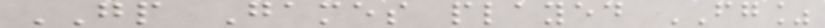GP Games played FG%
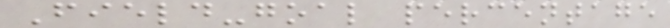Field-goal percentage
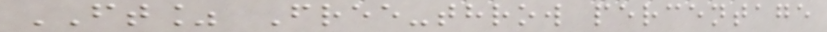FT% Free-throw percentage
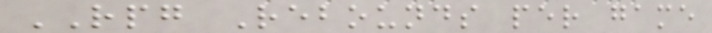RPG Rebounds per game
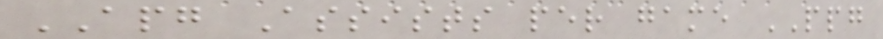APG Assists per game PPG
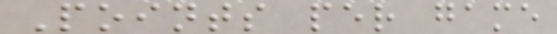Points per game
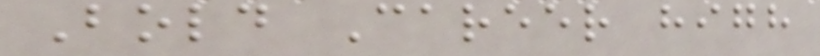Bold Career high
